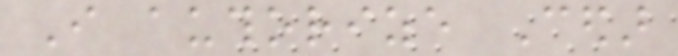I authorize Cedar
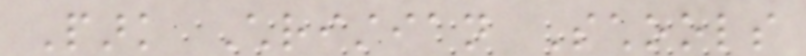Park Christian Schools
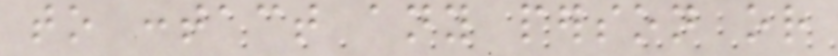to contact any person or
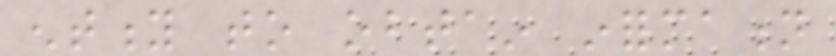entity to obtain information
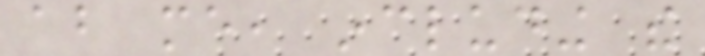about me, including the
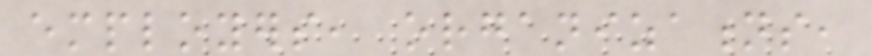employers, organizations,
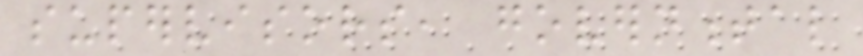supervisors, governmental
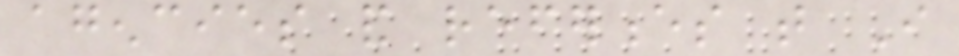agencies and references that I
